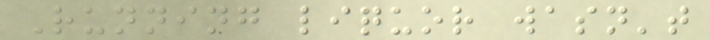Running liquor wasn't
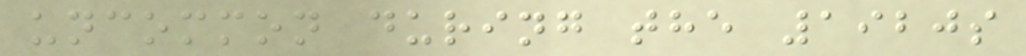uncommon during the 1920s
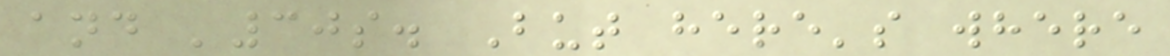and '30s. But here's where
